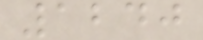1240
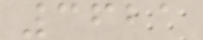3621
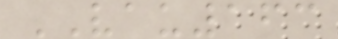VAU163
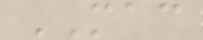MAC
